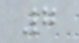7
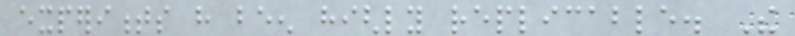experiments have been highly replicable. The
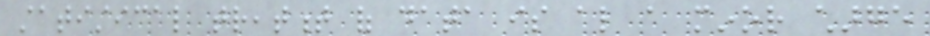statistical treatment of data is also a minor charge
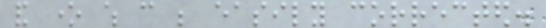and one which can be easily corrected.
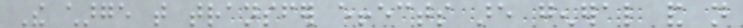The charge that transfer effects are general and not
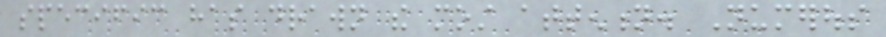specific has drawn the most attention. Numerous
